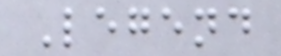Legend
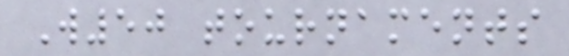W50 tournaments
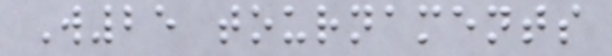W25 tournaments
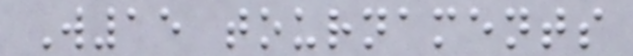W15 tournaments
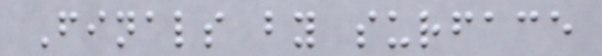Finals by surface
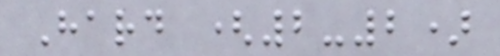Hard (2-2)
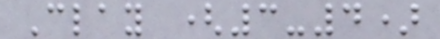Clay (3-4)
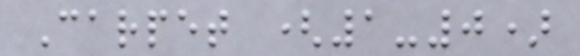Carpet (1-0)
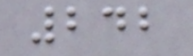242
